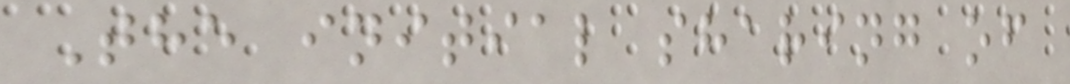The initial sharing of
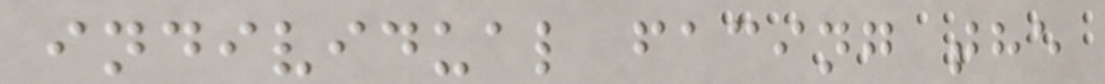individual facing the
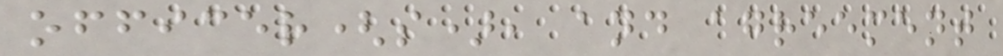officer(s), and agreement
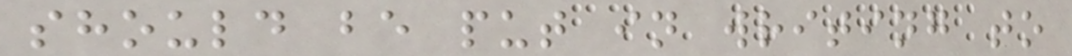should be put in writing to
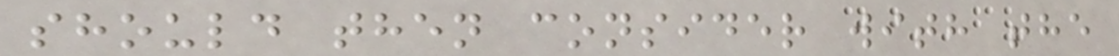should then consider with the
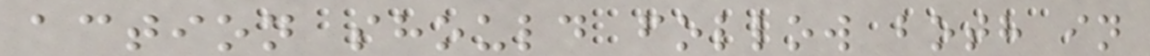action should follow both in
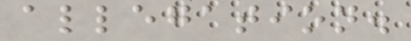allegation.
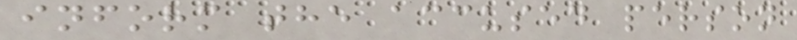inform the accused person
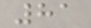81
